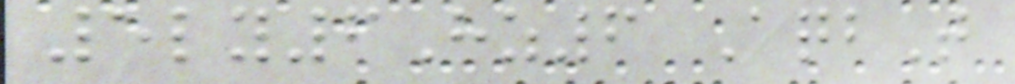5ly6Hz6 AqbT
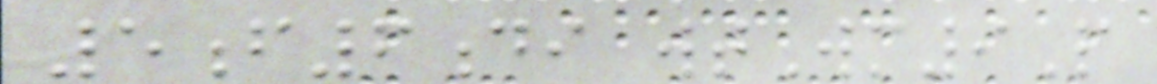5f6di wtWm9P
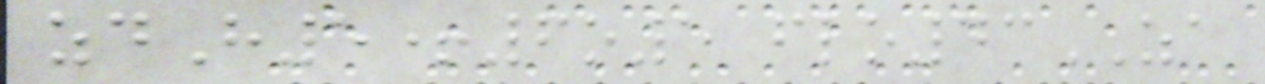zdH5+6o5 flo43ZA
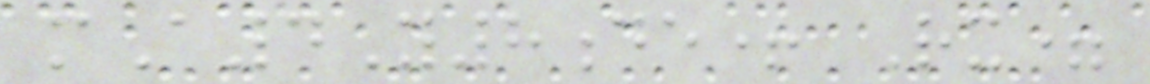mA4Y8de+ Rx=
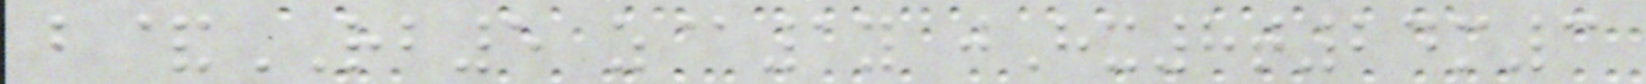b&RB5 z@1y jHx8t24m3
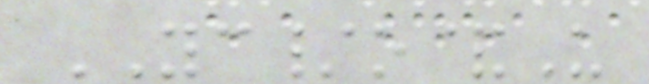YC/o&U
